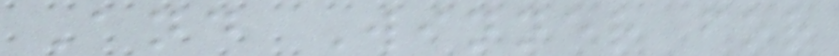And Winner for
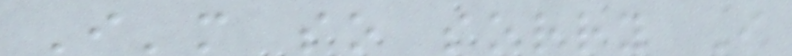I'm so sorry I
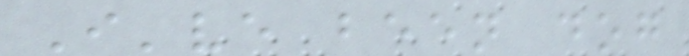I've been dog
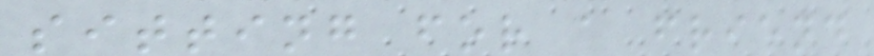sitting for a friend
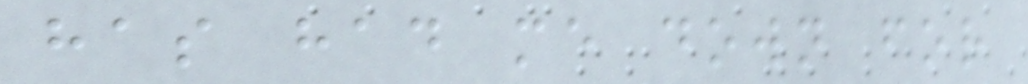has had me down for
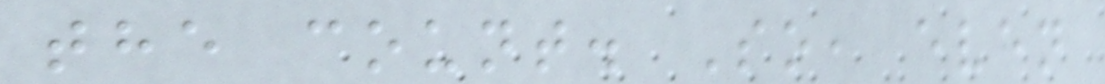the count. So, even
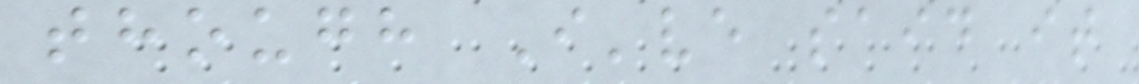though I've said it
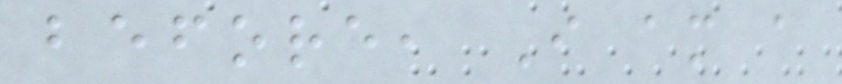before, I am a
